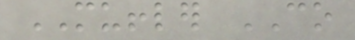MUFFLER CO
